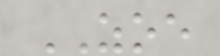ZOE
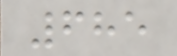685
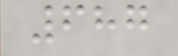687
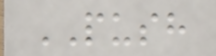PUSH
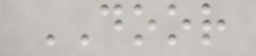DOOR
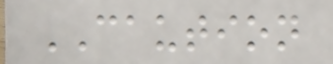CAUTION
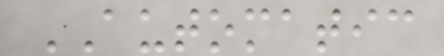AUTOMATIC
